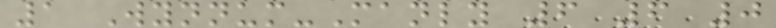1 Wynnum-Manly 6 6 0
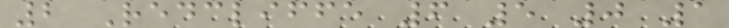2 Redcliffe 6 5 0 1
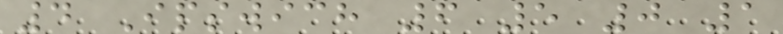4 Ipswich 6 5 0 1
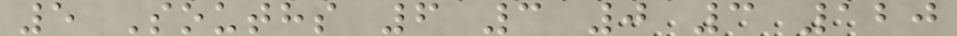5 Souths 6 3 0 3 120
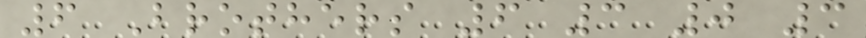6 Brothers 6 3 0 3
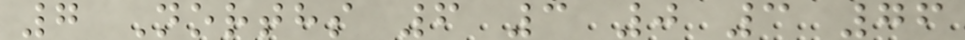7 Norths 6 3 0 3 76
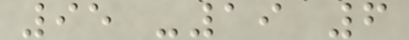95 -19 6
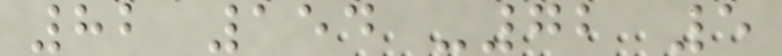82 154 -72 5
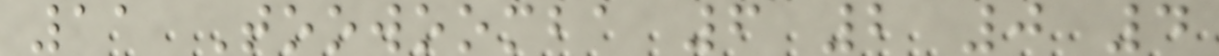11 Toowoomba 6 2 0 4
